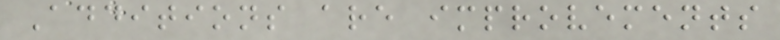Additions are improvements
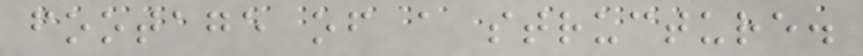footage of a structure.
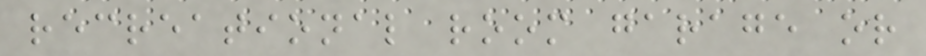recreational room garage or
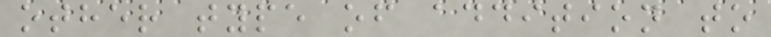other type of addition to
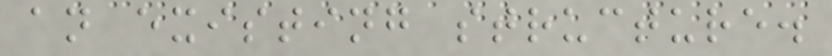an existing structure.
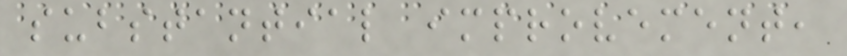substantial improvement,
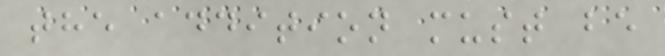the addition must be
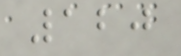120
